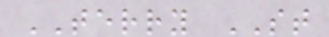TERRY ST
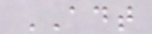ADT
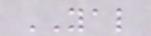YAL
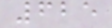625
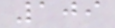109
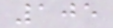105
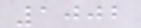1002
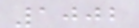1002
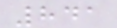841
